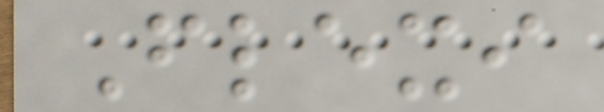Flexi
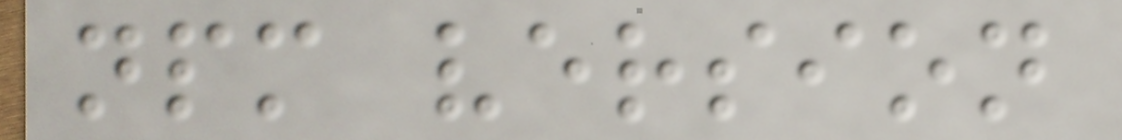npm version
